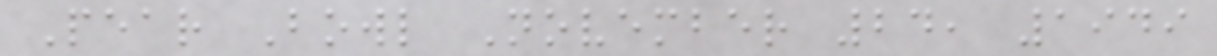Pear Bowl November 24, 1949
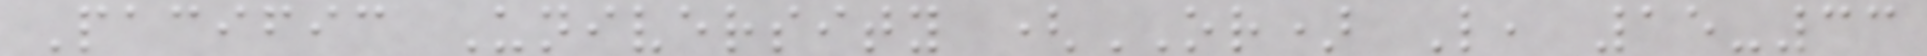Pacific University (OR) L, 15-33
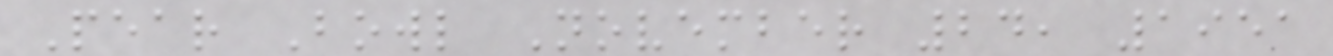Pear Bowl November 24, 1951
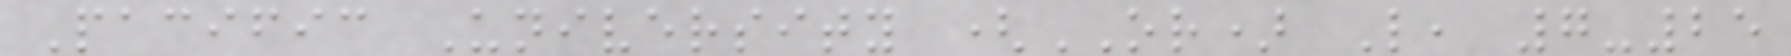Pacific University (OR) L, 7-25
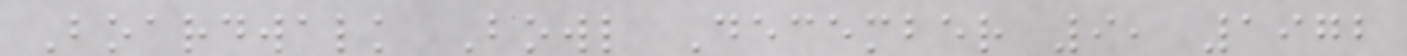Boardwalk Bowl December 9, 1972
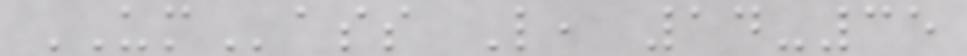UMass L, 14-35
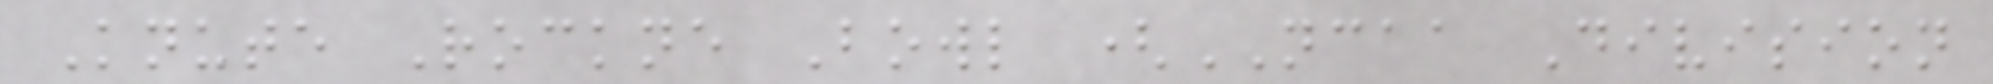Knute Rockne Bowl (NCAA Division
